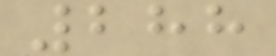288
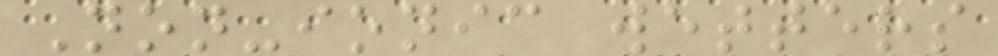Non-ionic wetters
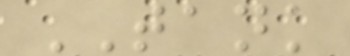TANK
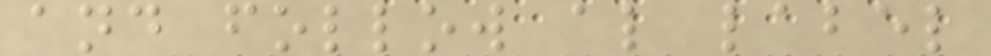and follow al label
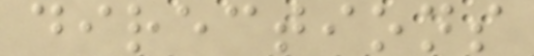directions
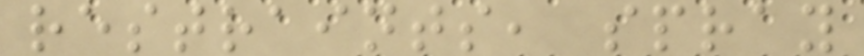restraints, spray
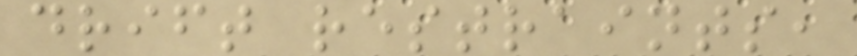drift restraints,
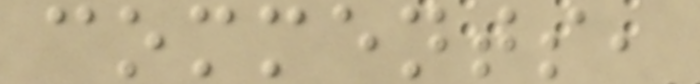comments,
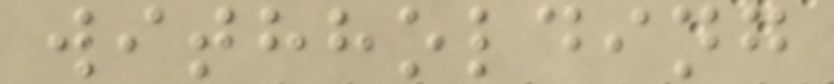withholding
